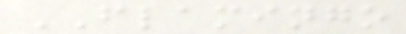FLAMINGO
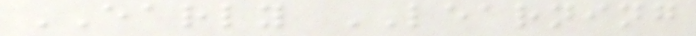EARLY LEARNING
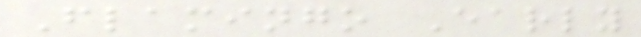Flamingo Early
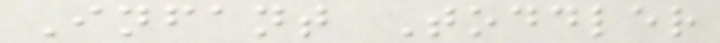Infant Toddler
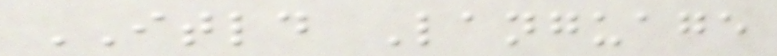ITLD Language
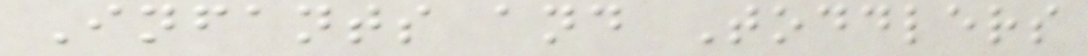Infants and Toddlers
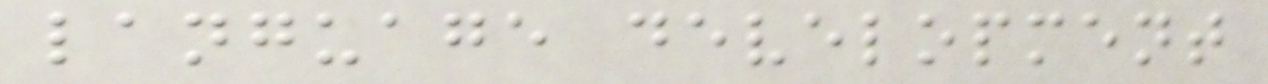language development
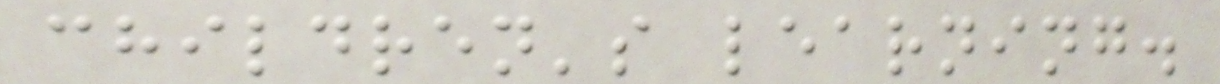children's learning.
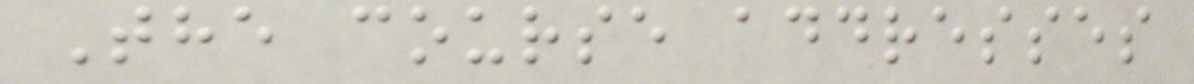The course addresses
